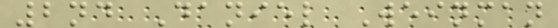2nd Daniel Weinman
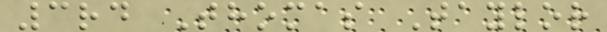3rd Thomas Taylor
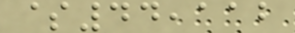$44,112
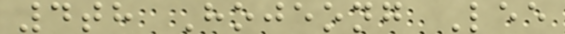4th Hojeong Lee
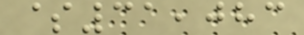$31,083
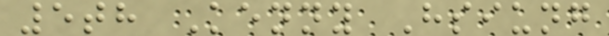5th Kenny Hsiung
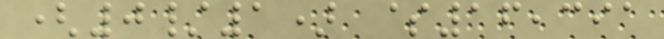(0/1) $16,391
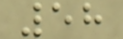58
